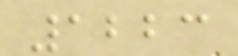1223
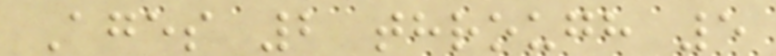Ages 2 through 5
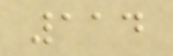114
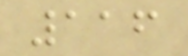116
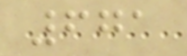671
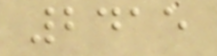2415
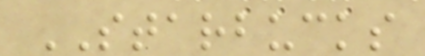STARBUCKS
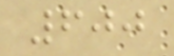600
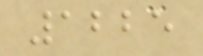1225
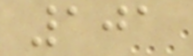101
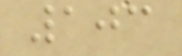103
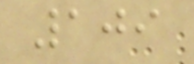109
